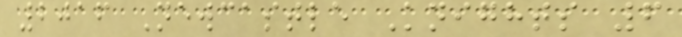2016 Newcastle Knights 6
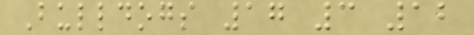Bulldogs 17 3 12
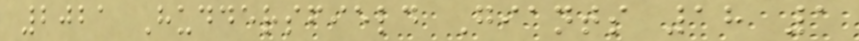2021 Huddersfield Giants 18 1
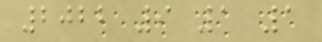2022 9 1 1
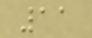11
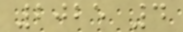2025 4
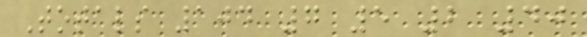Totals 104 7 5 2 40
